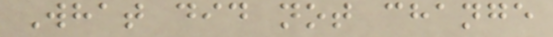What did not change
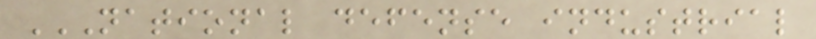NATIONAL DEFENSE INDUSTRIAL
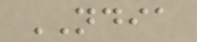NDIA
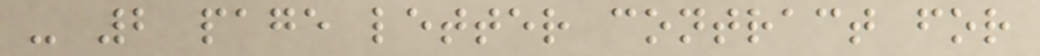- 2 page letter contract for
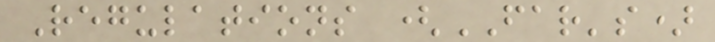Regulations (FAR's)
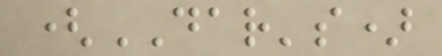(DAR's)
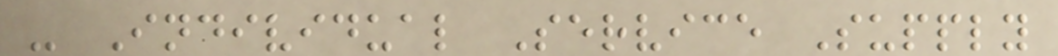- Individual Service Supply
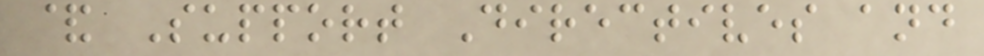& Support Directives and
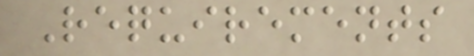Requirements
